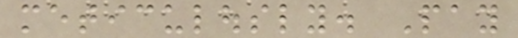meticulously. Pay
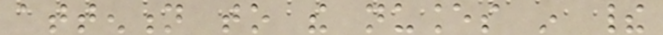attention to the nuances in their
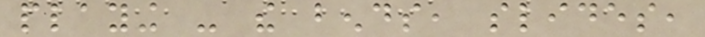playing - the bends, slides,
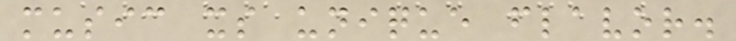music its unique flavor.
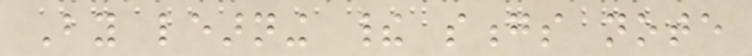By learning their songs note
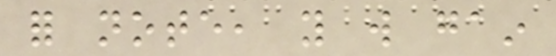for note, you will gain
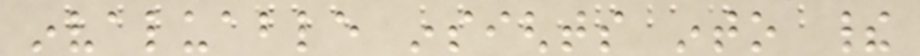invaluable insights into their
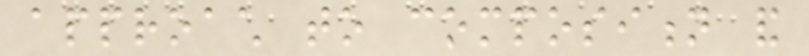approach to composition and
